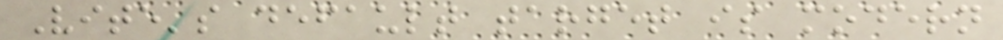Vite's default target is modern
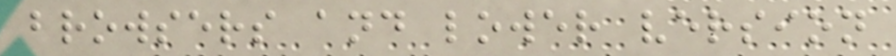browsers and lower version
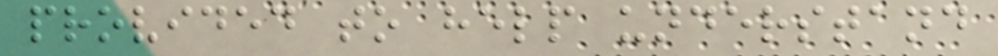provided to help understand
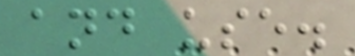and use.
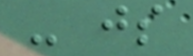- js
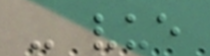- vue
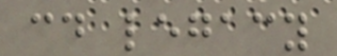cd legacy
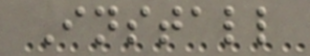Install
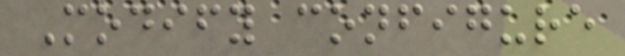Modify configure
